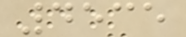4535
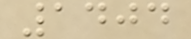1404
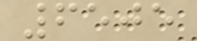6505
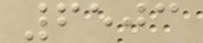6503
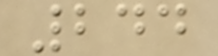244
